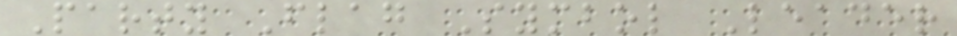Party Flag Symbol Leader
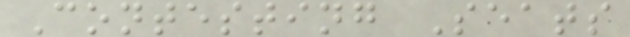Contesting Seats
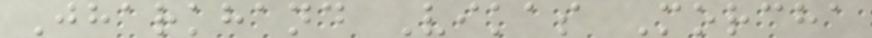Jharkhand Vikas Morcha
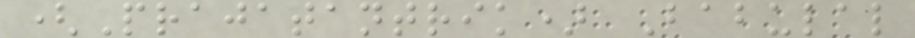(Prajatantrik) Babulal
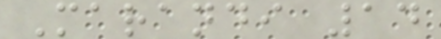Marandi 14
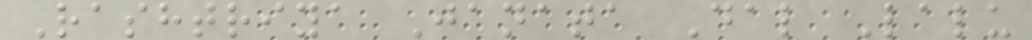Rashtriya Janata Dal Lalu
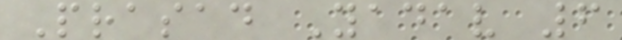Prasad Yadav 6
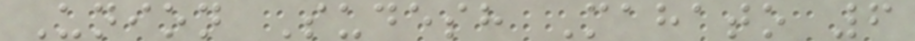Union Sudesh Mahato 6
